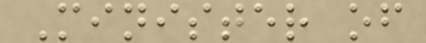Minister of
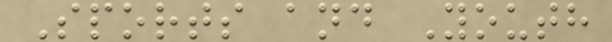Sports and Youth
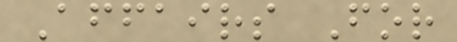Affairs For
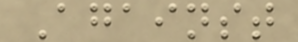Against
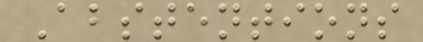Abstentions
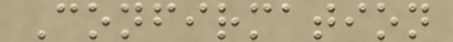Confirmation
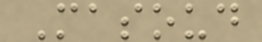Masoud
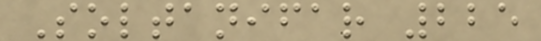Soltanifar 225
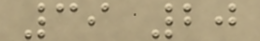39 20
